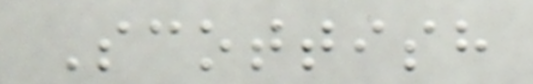Scottish
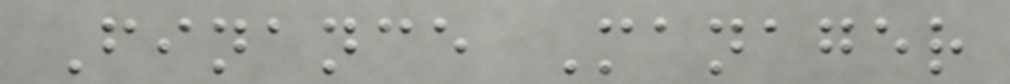Finance Manager
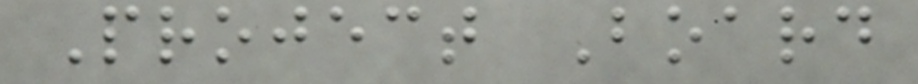Project Board
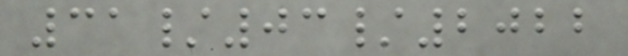31/03/2022
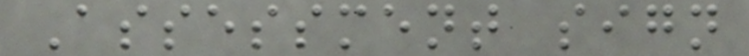Assessment sign
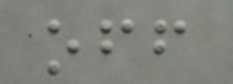off
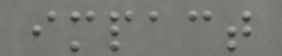impact
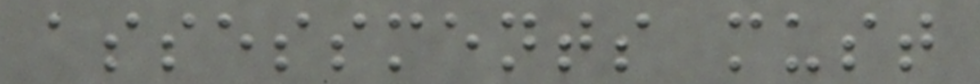assessments must
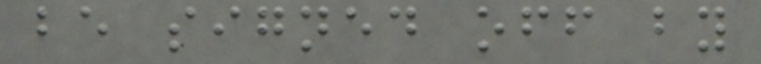be signed off by
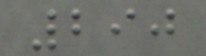290
